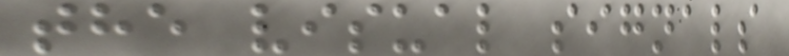the visual signals
